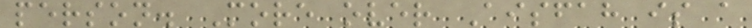person. More over Aisfah is a
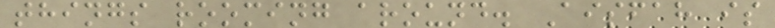things rooming around. Aisfah is
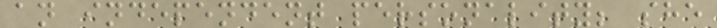an independent personality; she
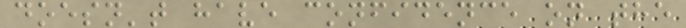doesn't have confidence on the
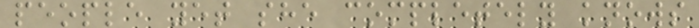people yet she completely knows
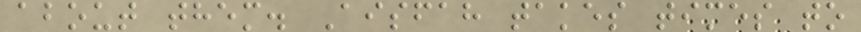about them. Aisfah takes times to
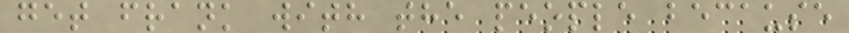get frank with the people because
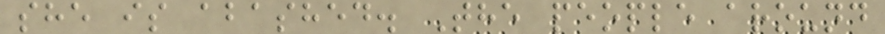she is abashed. The people around
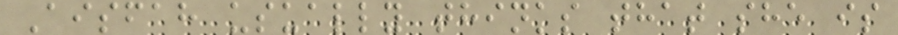Aisfah usually thinks that she is
